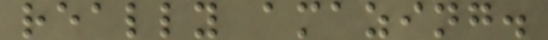really amazing.
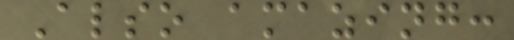Also amazing:
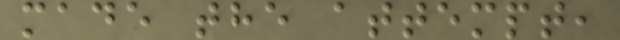made the attempt,
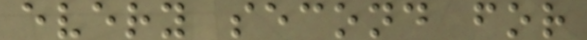every second for
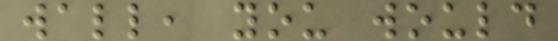wall, you would
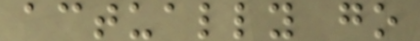actually go
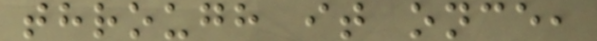through it once,
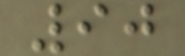90
